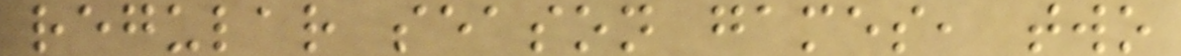regular season games, two
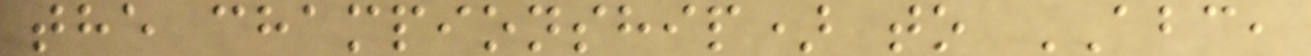the championship) to ABC,
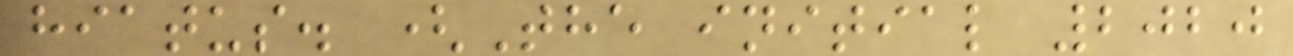hiatus. (The initial 2020
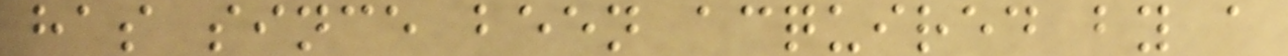has since been acquired by a
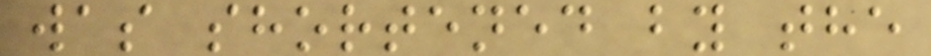was shortened by the
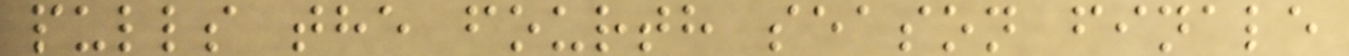pulls the fourth season finale
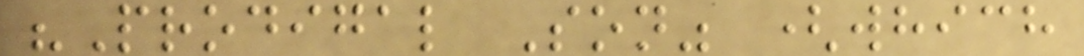"Prodigal Son" (which
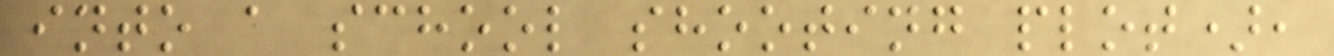into a school shooting plot),
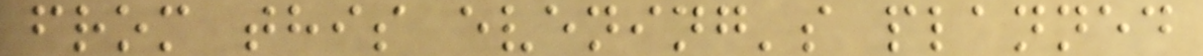from this evening's planned
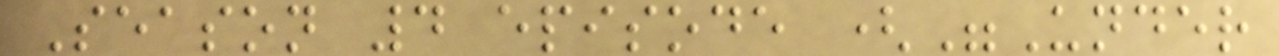Season 4 episode ("Under
